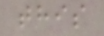this
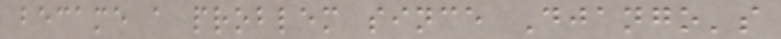became a problem since Django's
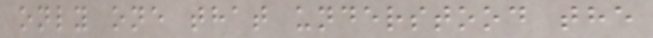only one that understood the
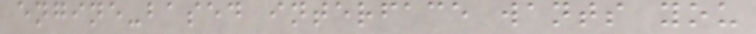engine-based interface wants you
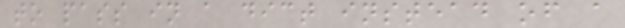to pass in a dict instead of a
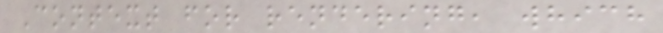Context for rendering, which
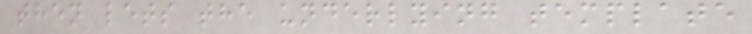then lets the underlying template
